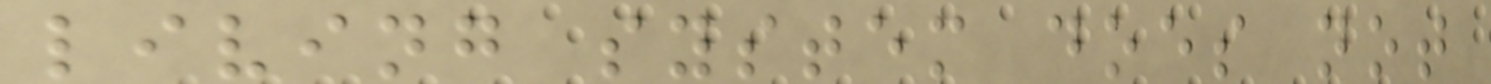living system does not
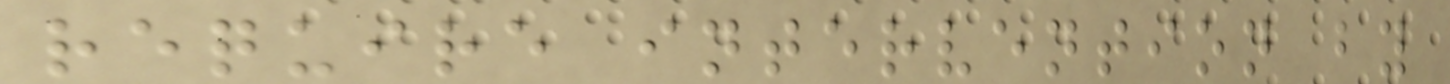require intervention by
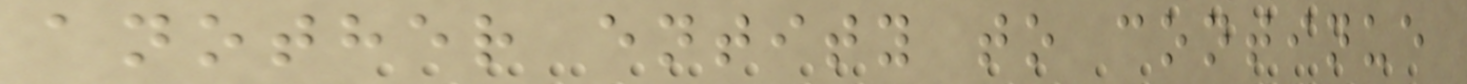another entity to continue
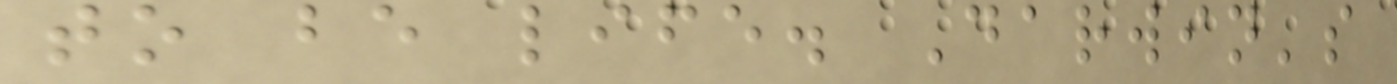to be life. Darwin's
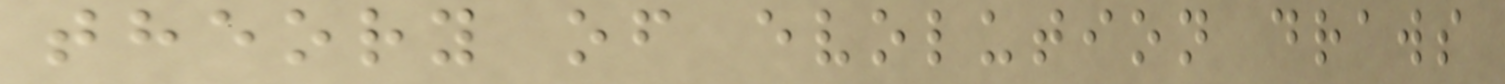theory of evolution draws
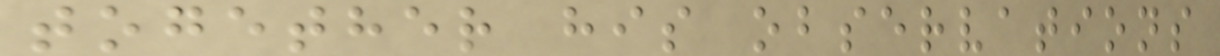together his observations
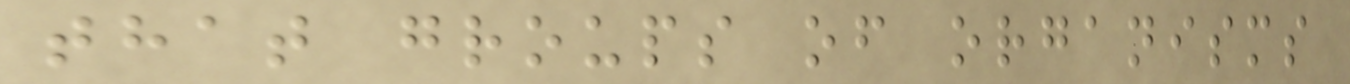that groups of organisms
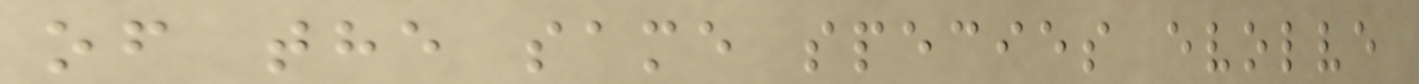of the same species evolve
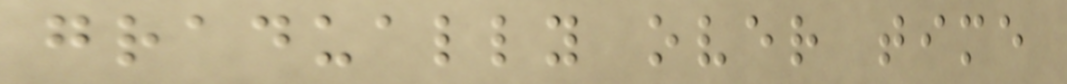gradually over time
